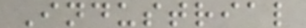Industrial
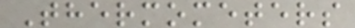Thermometers
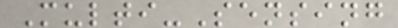Multi-Sensing
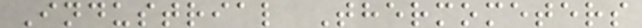Industrial Thermometers
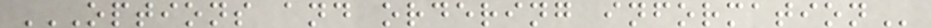OPTIONS AND ORDERING INFORMATION
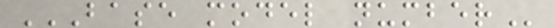BASE MODEL NUMBER
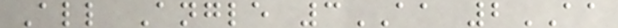All Angle 3AA 2AA
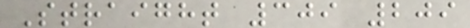Straight 309 209
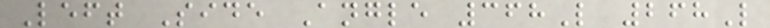Left Side Angle 368L 268L
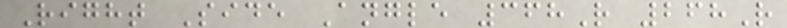Right Side Angle 368R 268R
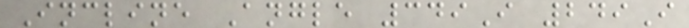Incline Angle 349I 249I
